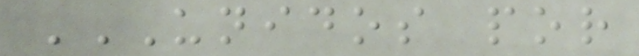UNIDOS POR
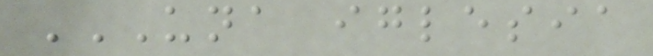UNA IGLESIA
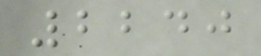2240
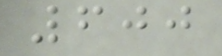600
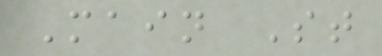Main St
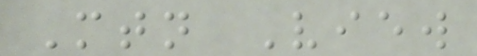Mtn View
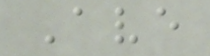Ave
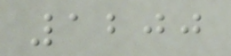1200
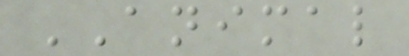ANIMAL
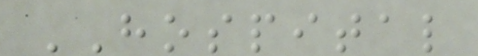HOSPITAL
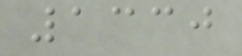1330
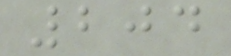204
